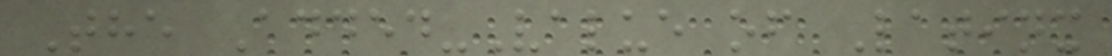The Added-Value of Latinx
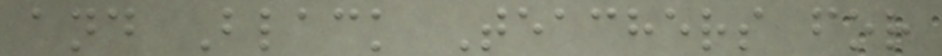and Black Teachers for
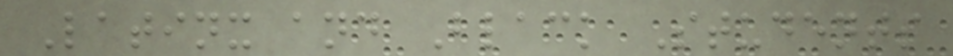Latinx and Black Students
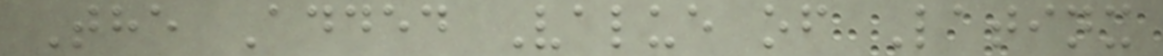The Added Value of Latinx
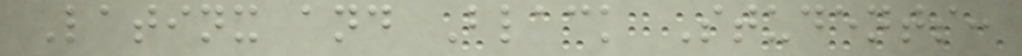Latinx and Black Students:
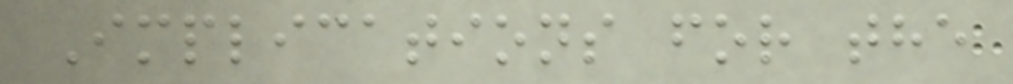Implications for the
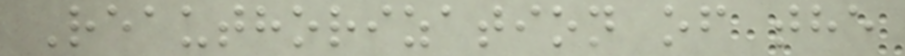Reauthorization of the
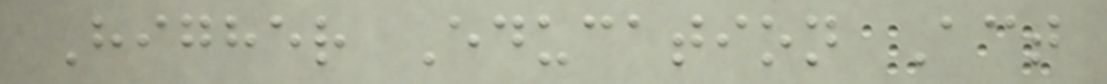Higher Education Act
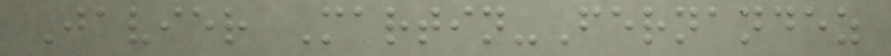Javier Martin-Fernandez
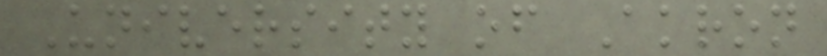University of Akron
